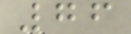76
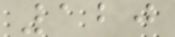120
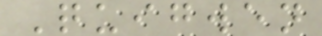Quigwen
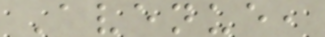Avenue,
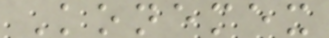Konemex
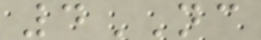4NC
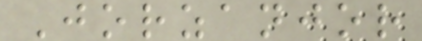Jorzanjor
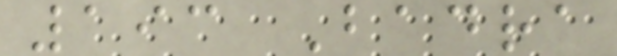193 Badra
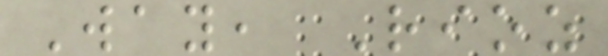Way, Rioz
